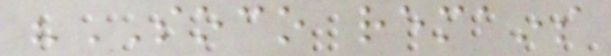"SOCO remains
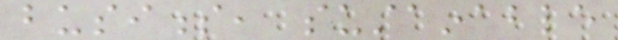business, sustainable
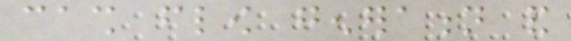cash flow generation and
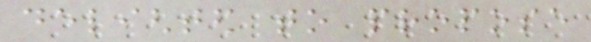delighted to propose
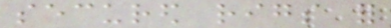secured rigs for
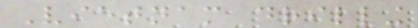Vietnam drilling
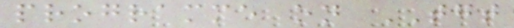programme on TGT
